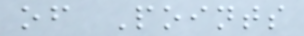of Points
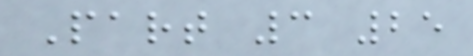Part 3 25
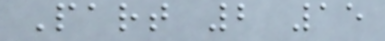Part 2 15
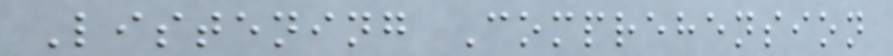Listening Comprehension
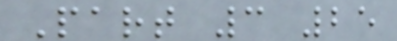Part 3 25
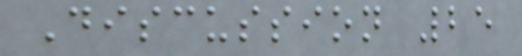Discussion 25
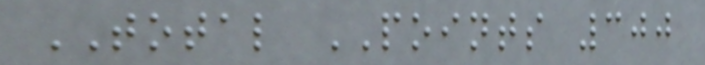TOTAL POINTS 300
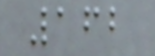162
